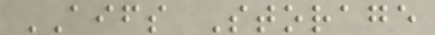AIFS Storage
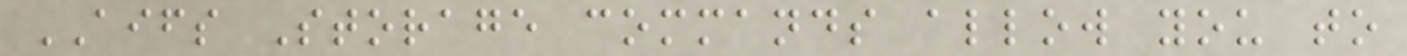AIFS Storage commands allow you to
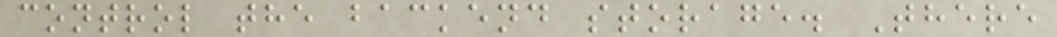control the backend storage. There
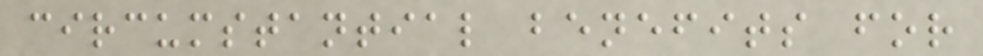circumstantial benefits for
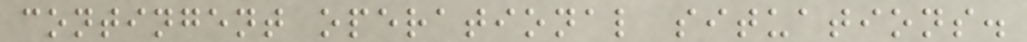contingent operational situations.
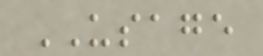USAGE
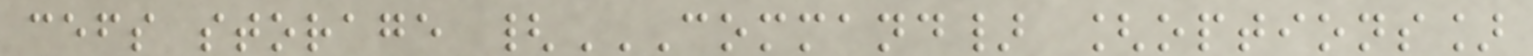cefs storage {COMMAND} [OPTIONS]
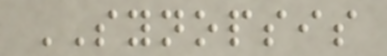SYNOPSIS
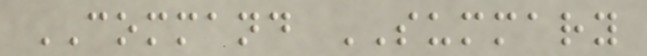COMMAND SUMMARY
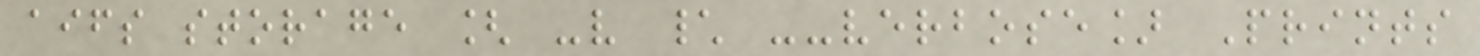aifs storage [ -v \ --verbose] Prints
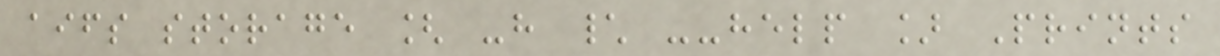aifs storage [ -h \ --help ] Prints
